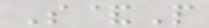S&P
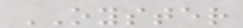OYSTER
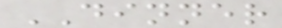DINNER
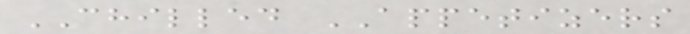CHILLED APPETIZERS
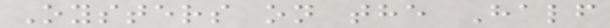Oysters on the Half
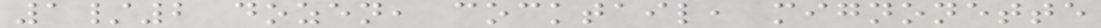1/2 dozen, cocktail, mignonette
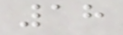18
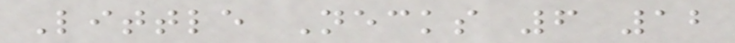Little Necks 6 12
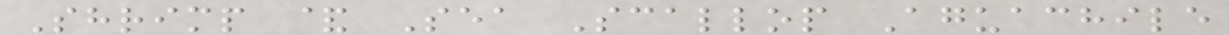Shrimp & Sea Scallop Aguachile
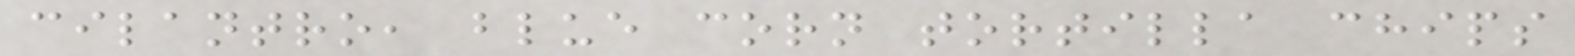cilantro, blue corn tortilla chips
